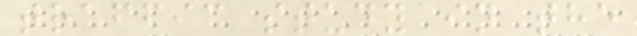traffic study in the
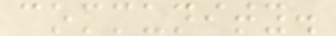community.
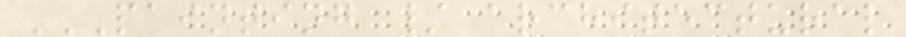PAINTING / ARCHITECTURAL
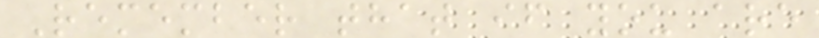Remember that if you are
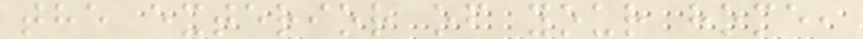the exterior of your home,
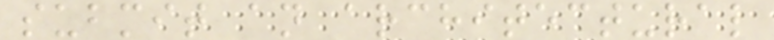submit an architectural
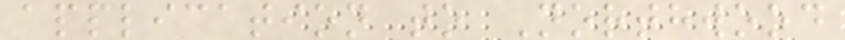application to Northwood
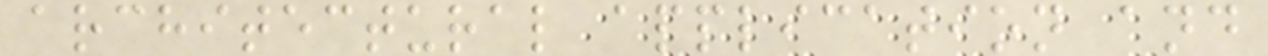architectural application and
